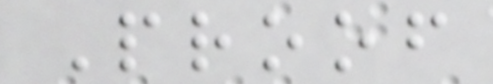Proof
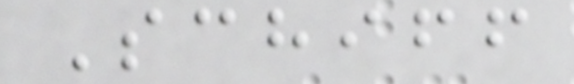Schiff
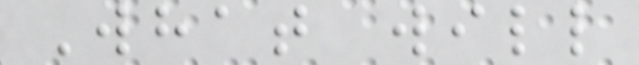What will
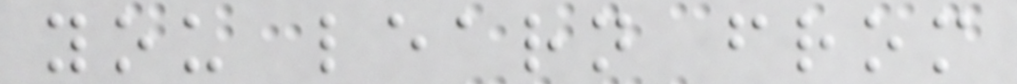you learn from
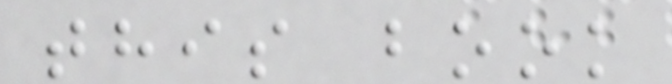this book
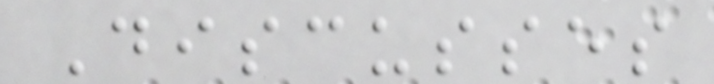Discusses
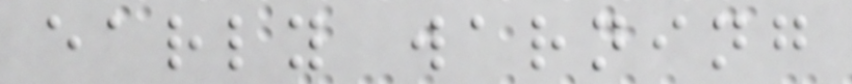early warning
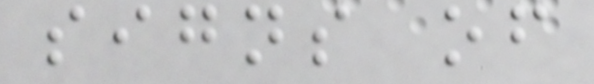signs of
